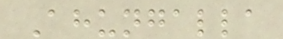Ahungalla
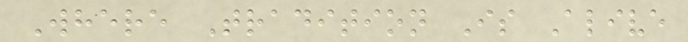Where Tradition Is Alive
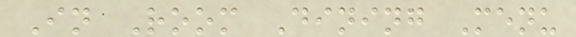In Room Dining Menu
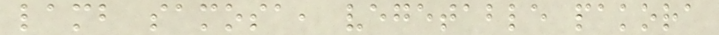lamb samosa, vegetable pakora
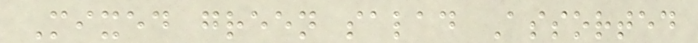Mixed green salad Assorted
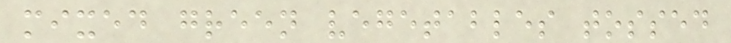mixed green vegetables tossed
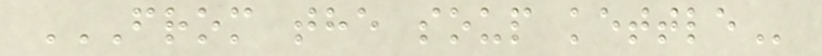FROM THE SOUP KETTLE
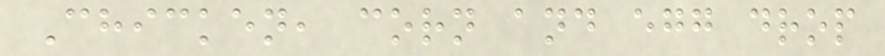Chicken, corn and egg drop
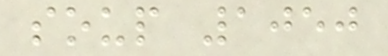soup 1050
